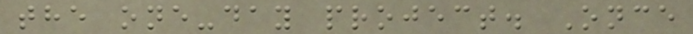the one-day project. Once
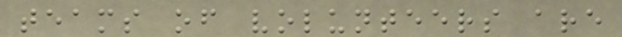teams of volunteers are
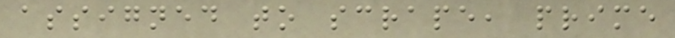assigned to scrape, prime
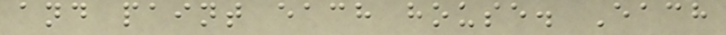and paint each house. Each
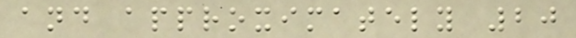and approximately 20
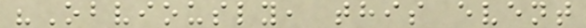"Obviously, this event
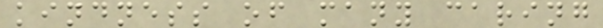kindness of many caring
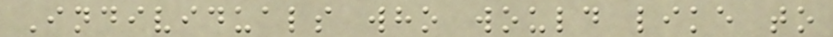Individuals who would like to
